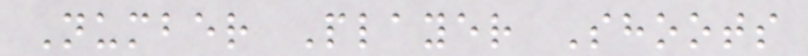Number Player Shoots
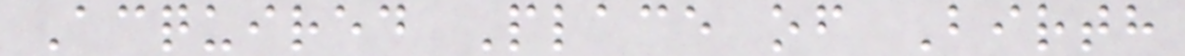Acquired Place of Birth
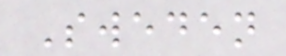Sweden
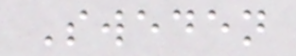Sweden
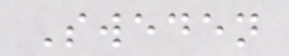Sweden
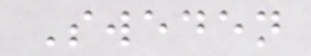Sweden
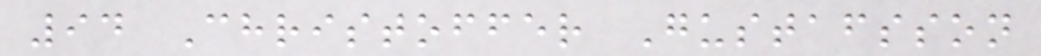94 Christoffer Gustafsson
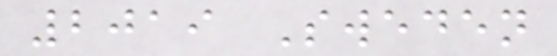2019 Sweden
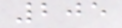205
